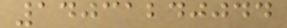14031240044
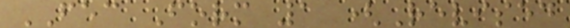FEC Form 1 (Revised
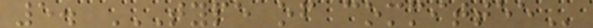5. TYPE OF COMMITTEE
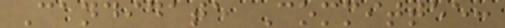Candidate Committee:
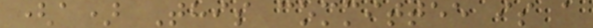(a) This committee is a
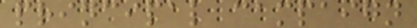principal campaign
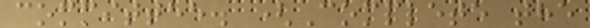committee. (Complete the
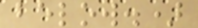below.)
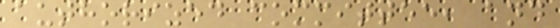authorized committee, and
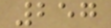257
